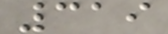319
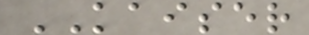KAISER
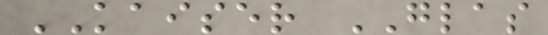KAISER GLAS
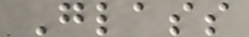Glass
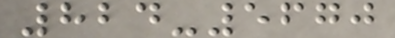824-5670
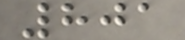801
